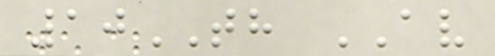10TH AV
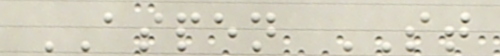ASPEN ST
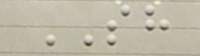SH
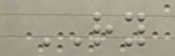RY
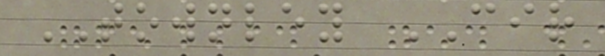TOWNLEY CIR
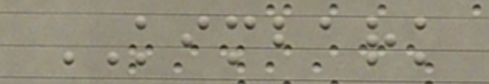KIMBARK
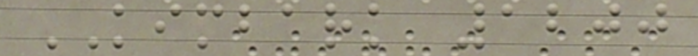KIMBARK 1200
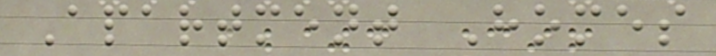Apartment Homes
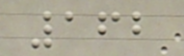162
